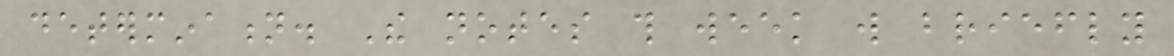determination. The notes this week will briefly
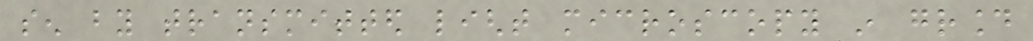sen by transmitted light microscopy in ground
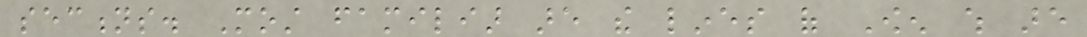sections. Most familiar are the lines of Owen which are
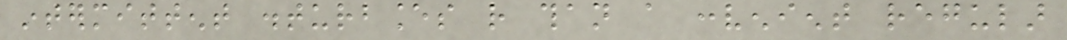intermittent disturbances rather than a convenient regular
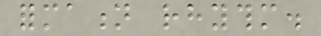formation rhythm.
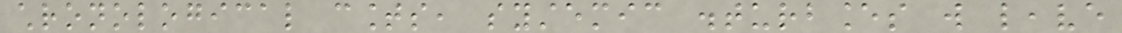chronological counts, systemic disturbances will leave
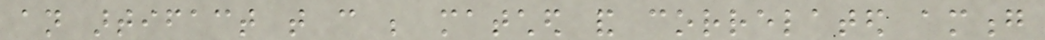an artifact that can be matched and correlated among
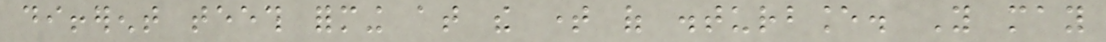different teeth forming at the time of disturbance. You may
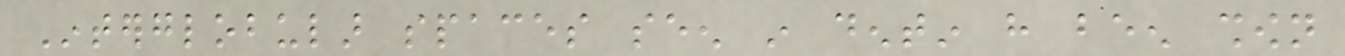Interglobular spaces seen in dentin have been shown
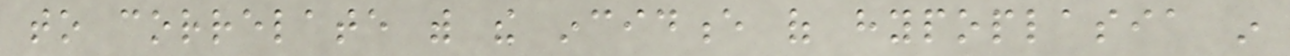to correlate with the incidence of hypoplasia in
